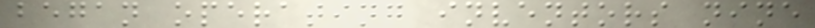began operating inventors nine
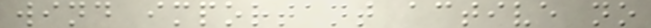wind important active no
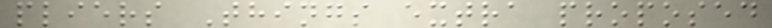pliers Things extra proposed
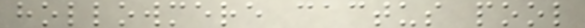hollowmere cactus pool
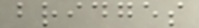bridges
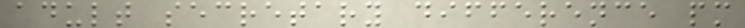adult secretary difference pm
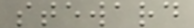steward
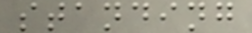standing
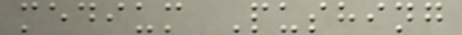medium Pushing
